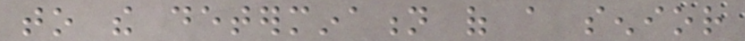to the determination of a senior
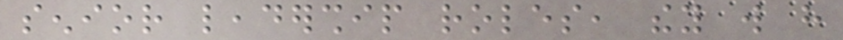senior leadership roles, they will have
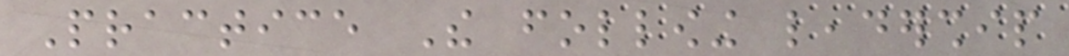Practice The following leadership
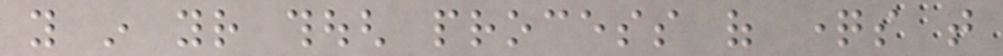you in your though process of questions that
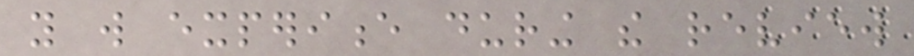you will experience during the review
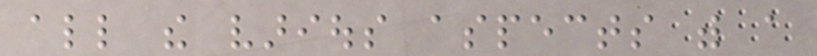all the various aspects with a
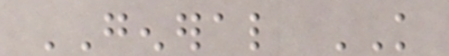GENERAL KNOWLEDGE
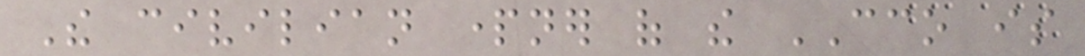The civilian partner of the CCO is
